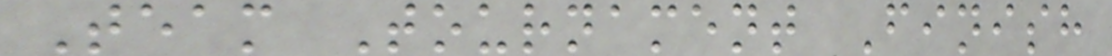Team Tournament Finish
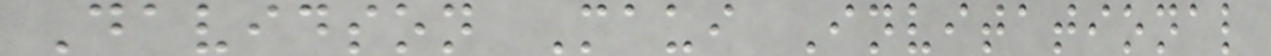Davidson Maui Invitational
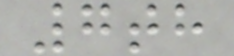7th
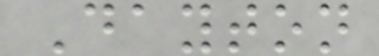Dayton
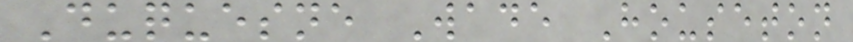Duquesne Wade Houseton
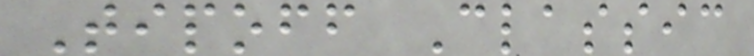Tipoff Classic
